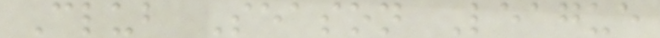Club Season League
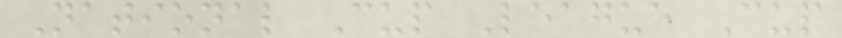National Cup League Cup
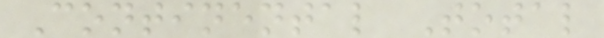Continental Total
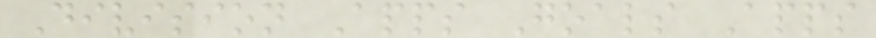Division Apps Goals Apps
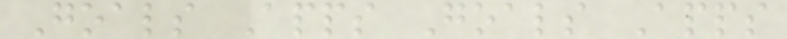Goals Apps Goals Apps
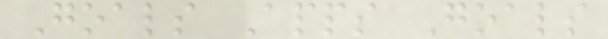Goals Apps Goals
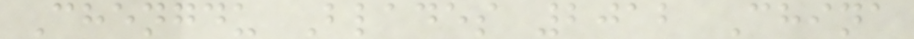Chengdu Blades 2012 China
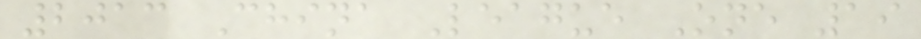2013 China League One 19
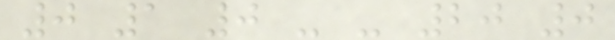0 1 0 - - 20 0
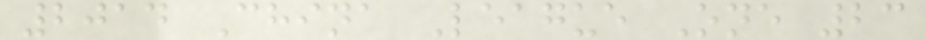2014 China League One 23
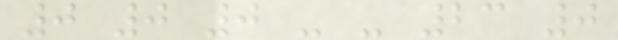0 0 0 - - 23 0
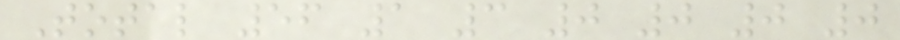Total 56 1 3 0 0 0 0
